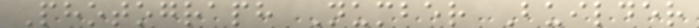Photograph Number Builder
